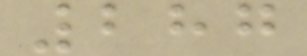287
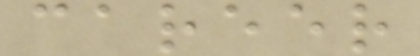career
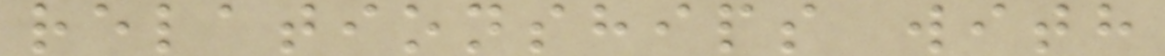relationships with
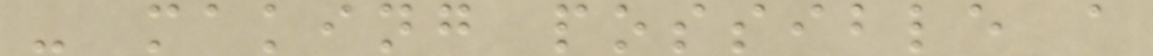- making possible a
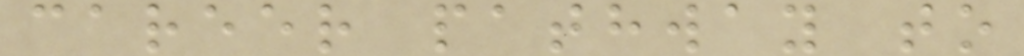career pathway to
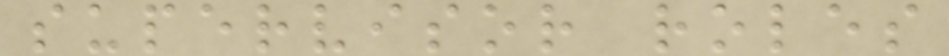supervisor roles
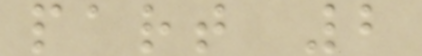part 2
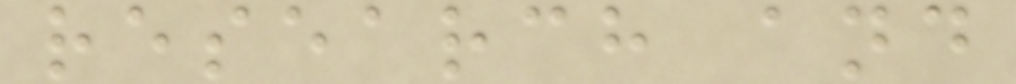research and
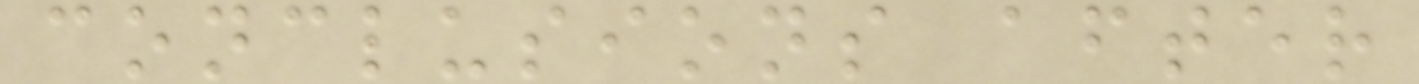conclusions after
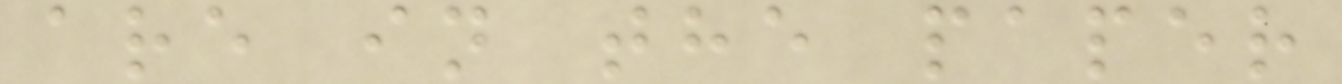are in the paper
